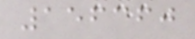156360
